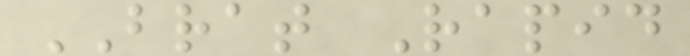BRAT Rapid
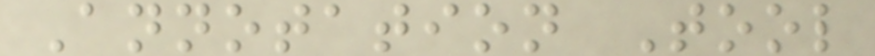Annotation Tool
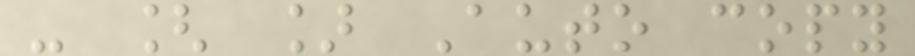- [ ] Auto copy
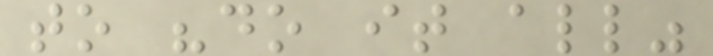to "do it all"
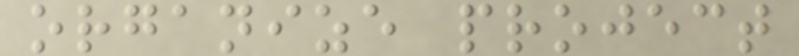organize project
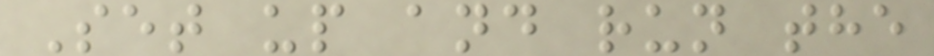Set up and run the
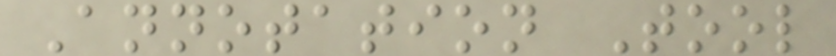Annotation Tool
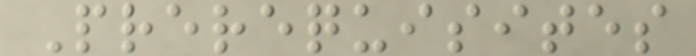Prerequisites
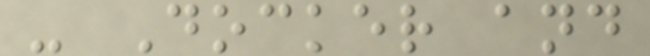- Docker and
